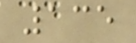135
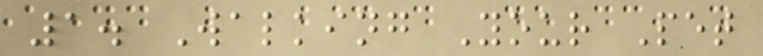1. Walking Your Pet
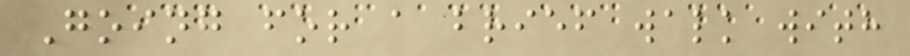Going for a brief walk with
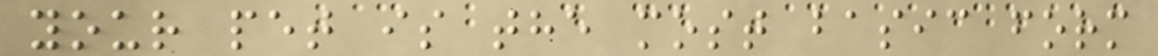your pet is the most basic form
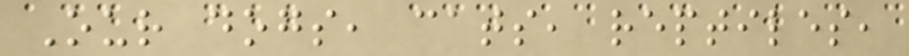Our dogs, cats, reptiles,
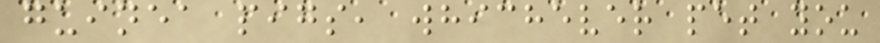guinea pigs, whichever pet you
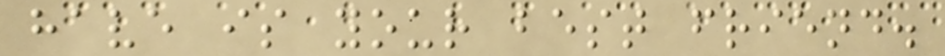have is your best friend.
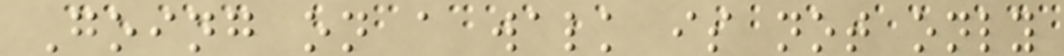Going on a walk is not only
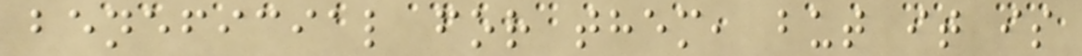beneficial for them, but it is
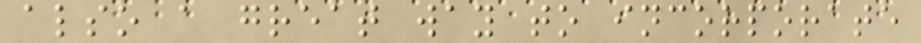also a great way to incorporate
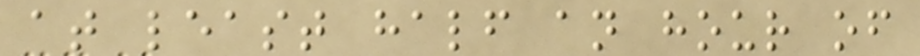at least half an hour of
